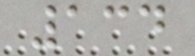134
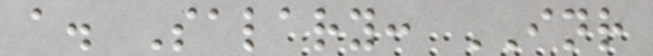a. Salary: INR
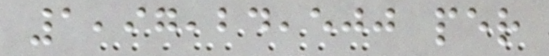1,97,24,500 per
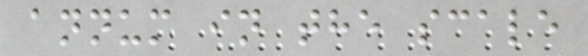annum in the scale
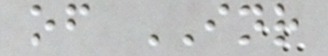of INR
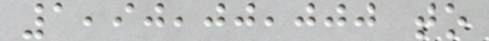1,90,00,000 to
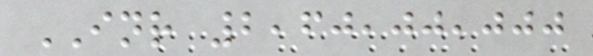INR 2,60,00,000
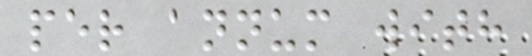per annum with
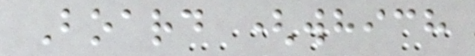Board (which
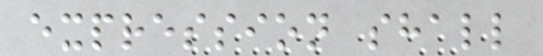expression shall
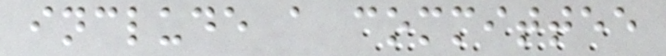include a committee
